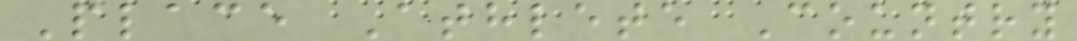Place Athlete Country
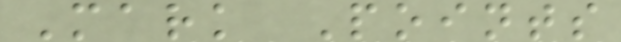Mark Points
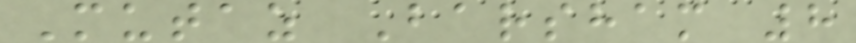Mutaz Barsham 8
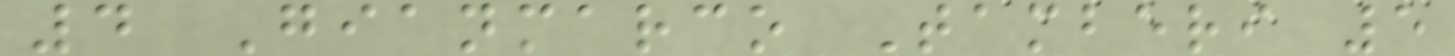4 Gianmarco Tamberi 5
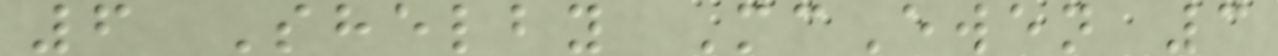6 Shelby McEwen 3
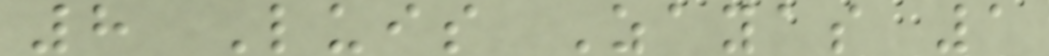8 Luis Zayas 1
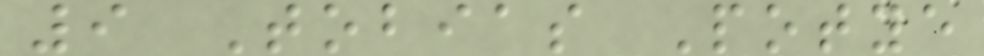9 Tobias Potye
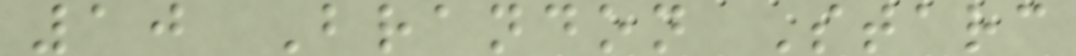10 Brandon Starc
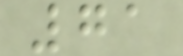71
